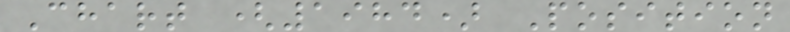Chart (1984) Position
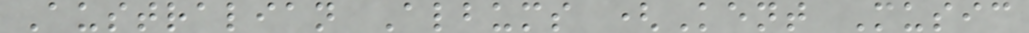Australian Albums (Kent Music
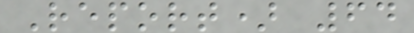Report) 64
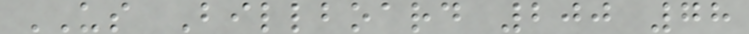US Billboard 200 78
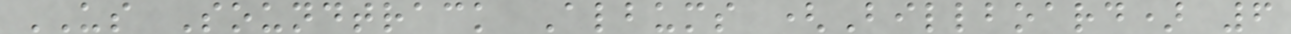US Soundtrack Albums (Billboard) 6
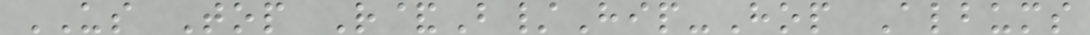US Top R&B/Hip-Hop Albums
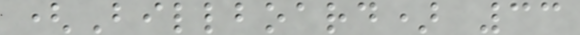(Billboard) 33
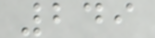249
